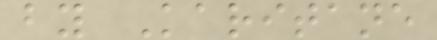by Karitane
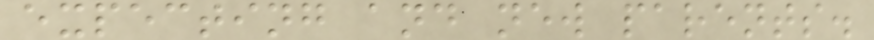expecting and new parents.
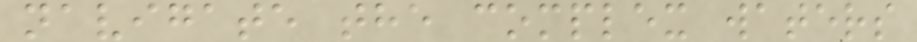navigate the complex waters
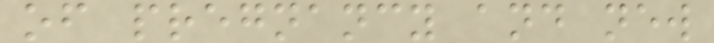of pregnancy and new
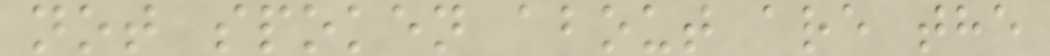not spoken about are the
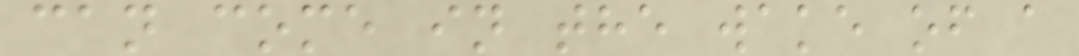can come in the wake of a
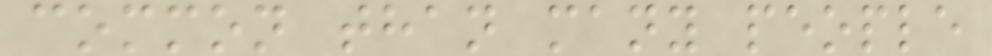common than many people
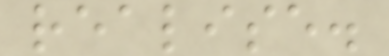realise.
